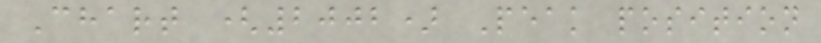Chart (2002) Peak position
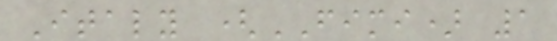Italy (FIMI) 1
